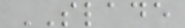SLADE
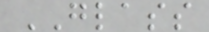GLASS
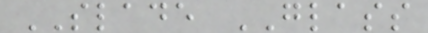SLADE GLASS
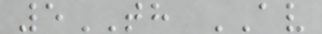5TH AV
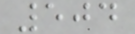504
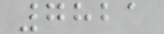7821
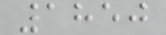1850
